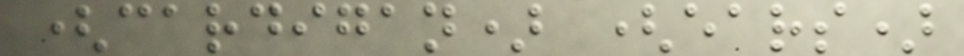(cardigan) (ears)
